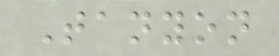Tanyon
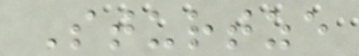Sturtze
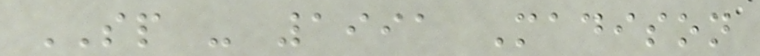SP - 1991 Madison
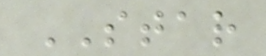STAR
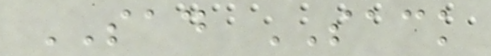SAD SACK
